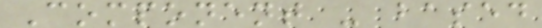Component - based
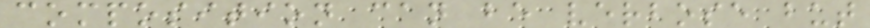composition can be verbose but
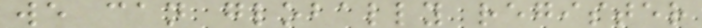we can globally register
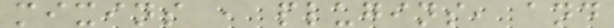mixins , plugins, and
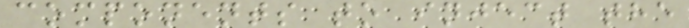components to inject the
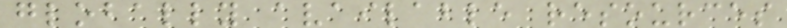globally available resources
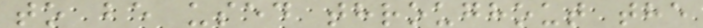to be used throughout the
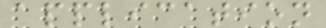application
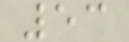53
